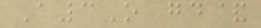A3O gd&
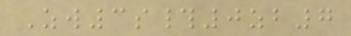Zw3s#0zb7
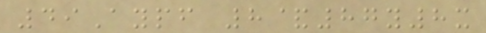49Aypf 8&87y8x
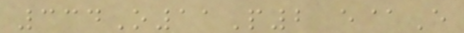334O11P2 e@E
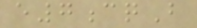e7cqB
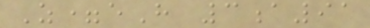Z=eH 3a91
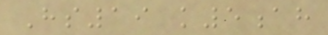Hs19 k5ah
